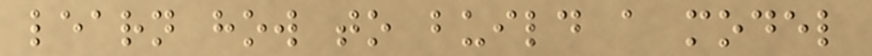learn how to build a model
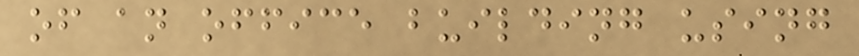of an office building using
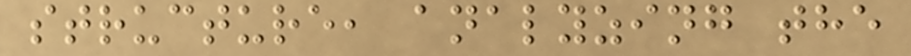structure, analyzing the
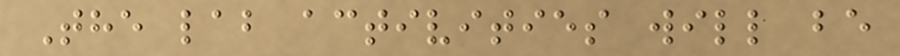The lab activities will be
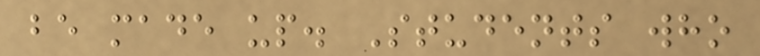be made up. Students who
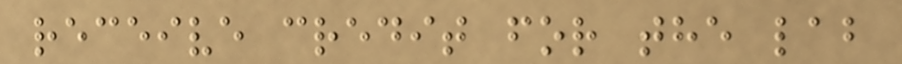receive credit for the lab
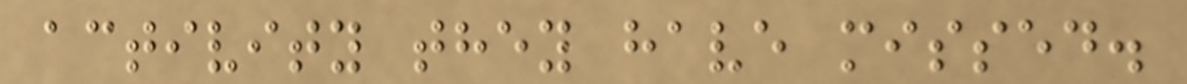activity they have missed.
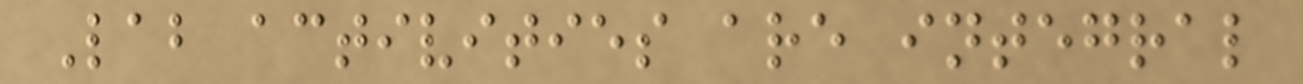Lab activities are integral
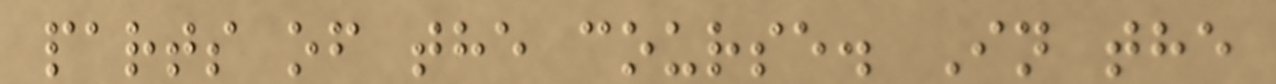parts of the course. In the
